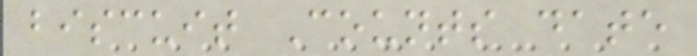biscuit Counts date
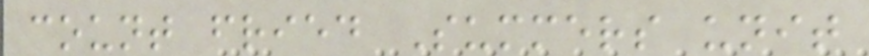count fried Summers unit
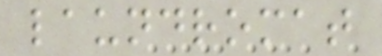laundromat
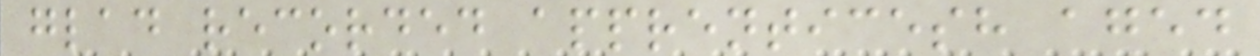glad recorded apprenticesh aged
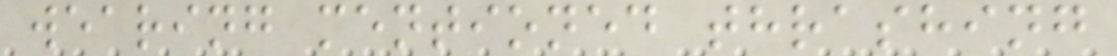wearing mentioned thrashing
